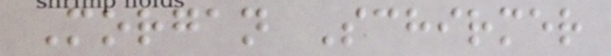Morgan Schirmer
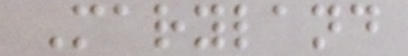Maryland
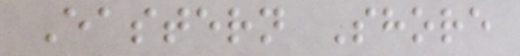Eastern Shore
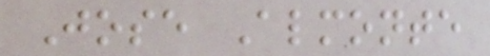Jose Almonte
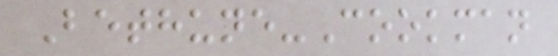Bethune-Cookman
